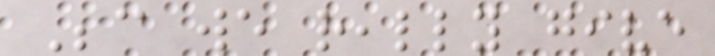Because we really give
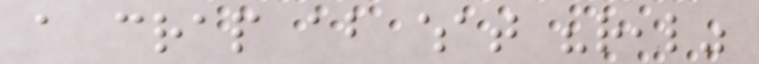a crap about what "real"
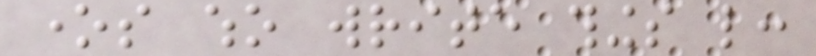ones who write things like:
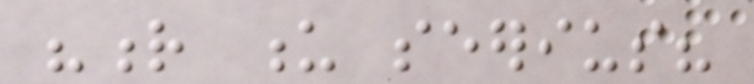"r u seerius?
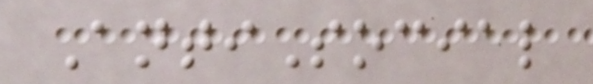AntiSocial
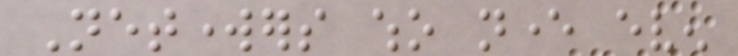Networkers who never even
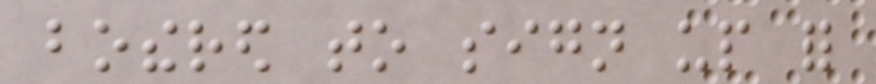bothered to sign up for
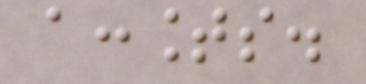accounts.
